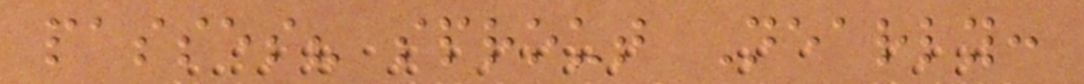passes? sprout Nearly:
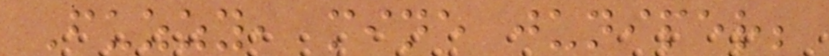Fuzzy, mine juniper;
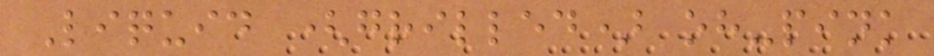Liquid (grilled) oh-pink
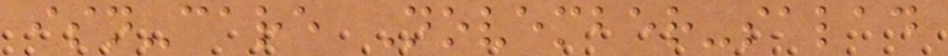isn-care November-salad
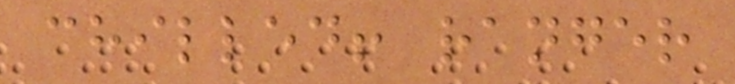chilled! ranger
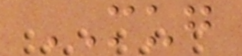MUG
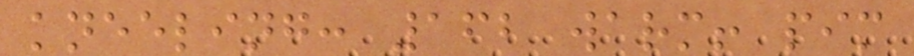kneeling: 162 warm! pim
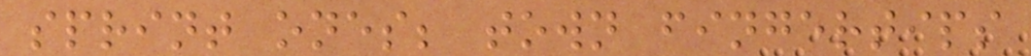sprint ones; town fingertips
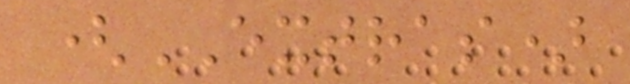(EXTRAS)
